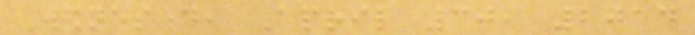Wednesday, April 30, 2014
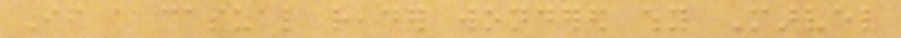If a casual reader wondered why Marvel
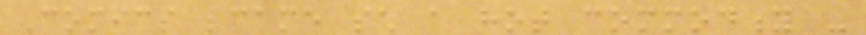Comics became such a hot commodity -
